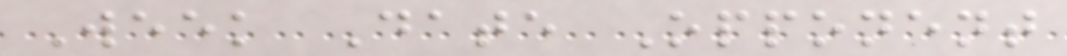Week Date Opponent
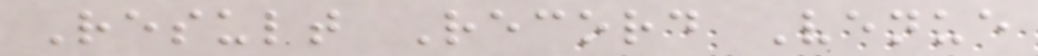Result Record Venue
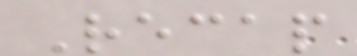Recap
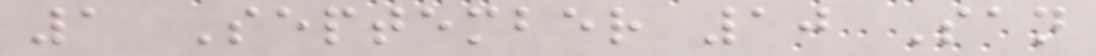1 September 10 San
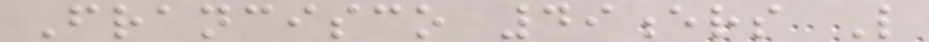Francisco 49ers L
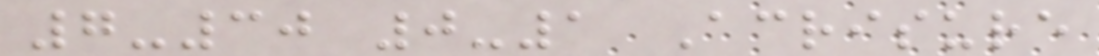7-30 0-1 Acrisure
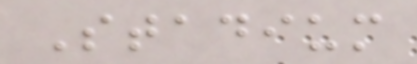Stadium
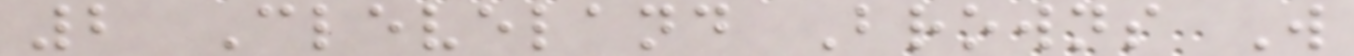2 Cleveland Browns W
